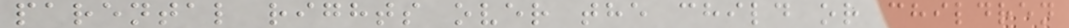parental rights over the child or children
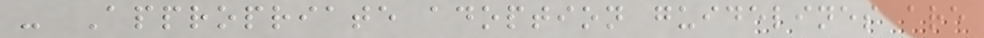- Appropriate adoption guidelines are
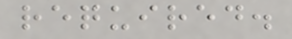required.
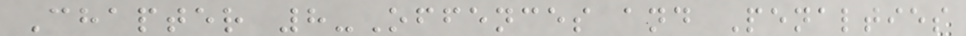Chapter 8-Offences and Penalties
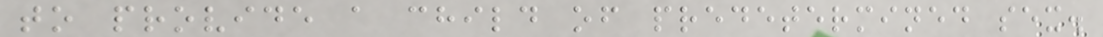to provide a child of predetermined sex.
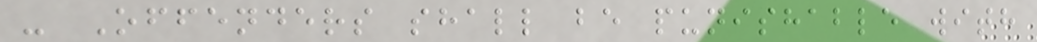- Offenders shall be punishable with
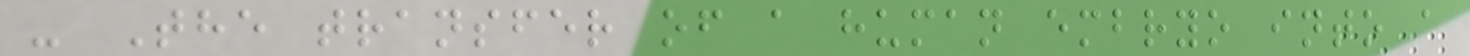- The transfer of a human embryo into a
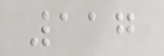117
